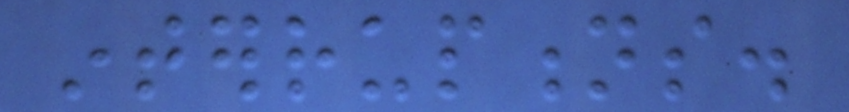interruptions.
